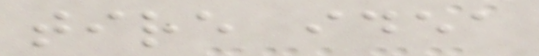tire idea
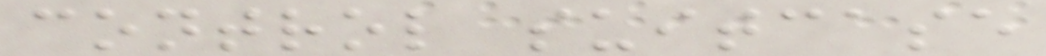control suitcase
